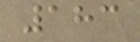183
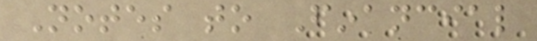Notes to Financial
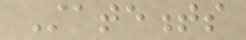Statements
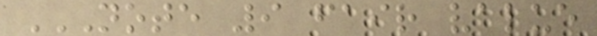NOTE 9 FAIR VALUE
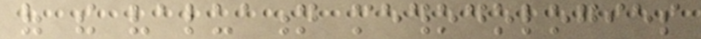of the valuation methodologies
